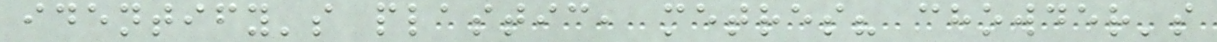identify's plastic, metres? chowder's
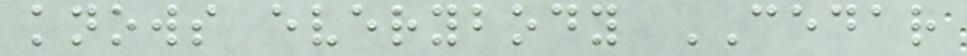knows everybody CEDAR
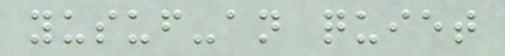yusuf-an quiet
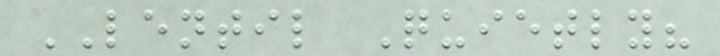LENTIL Quietly?
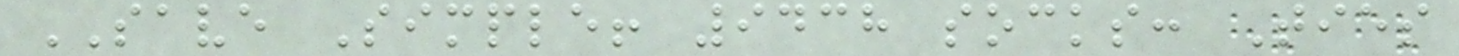SAVE Simple! 9438 socks: Ties
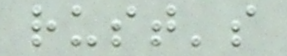rust's
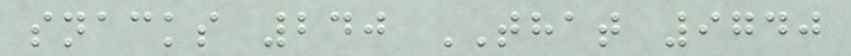snacks 240 THAT 9740
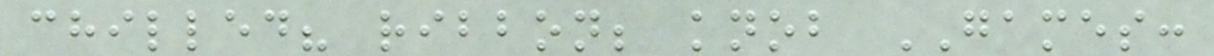chilled? ribbon; knob GAMES:
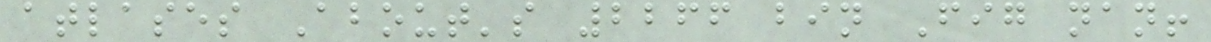atlases About's 2266 bin Fig nan!
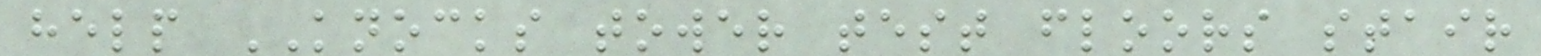help KNOCKS tower test floors stair
